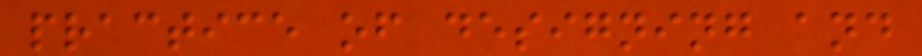practice of designing and
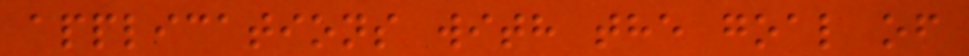applications with the goal of
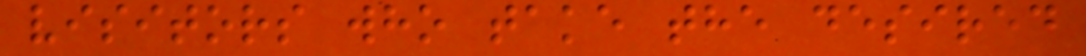visitors who take the desired
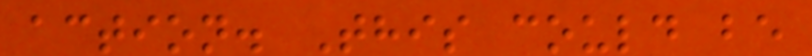action. This could be
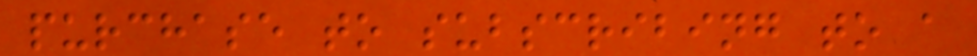purchase to subscribing to a
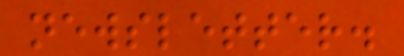newsletter.
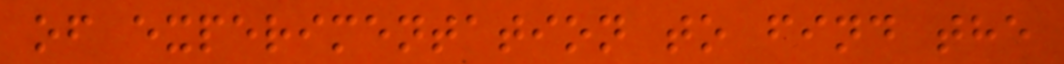of experimentation to find the
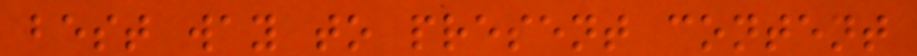best way to present content
